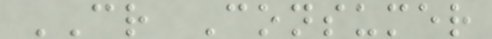CR Consumer
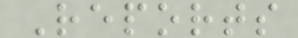Reports
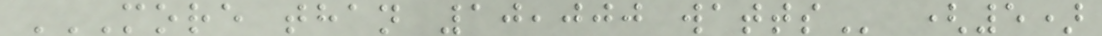MORE THAN 10,000 WATTS (5)
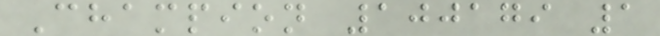Champion 100179 1
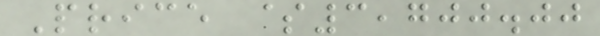Price $3,700.00
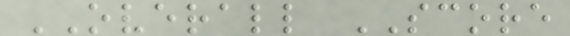OVERALL SCORE
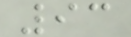93
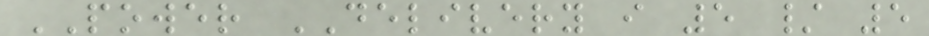POWER DELIVERY i 5 / 5
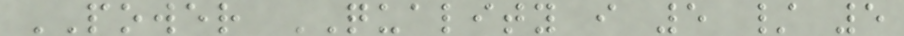POWER QUALITY i 5 / 5
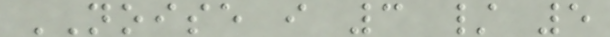NOISE i 3 / 5
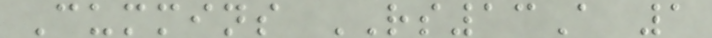Cummins RS13A 1
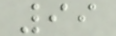99
